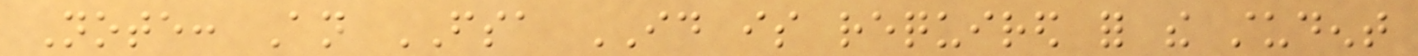Note: An FSA ID is required for the student
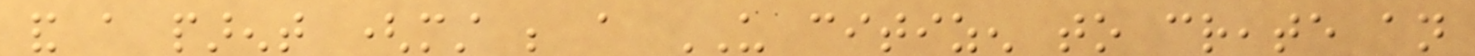and a parent (must be a US citizen to create an
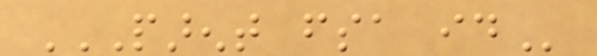PARENT FSA ID
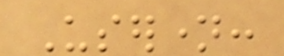Username:
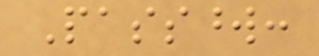Password:
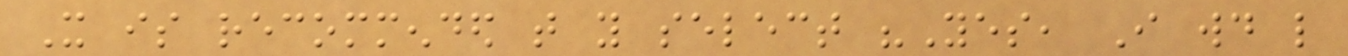It is recommended that you select "Yes, I would like
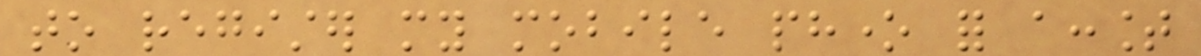to register my mobile phone for account
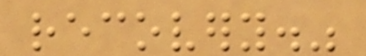recovery."
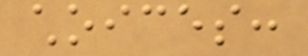choices:
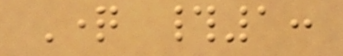Question #1:
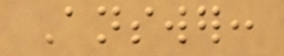Answer:
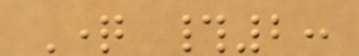Question #2:
